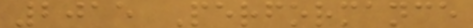2015 Performance
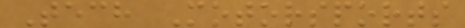Tech Motorsports
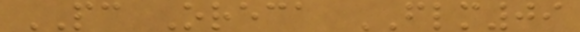PC Oreca FLM09
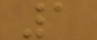1
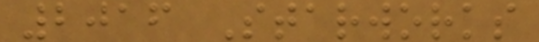2016 Starworks
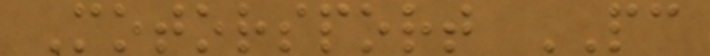Motorsport PC
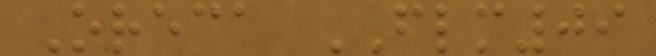Oreca FLM09
